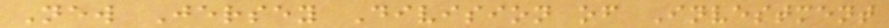New Jersey Division of Investment
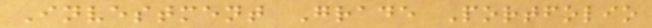Investment Grade Portfolio
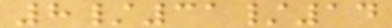8/31/14
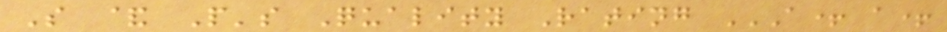S & P's Quality Rating A+ A+
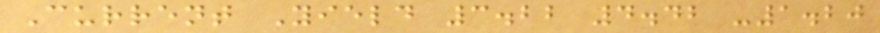Current Yield 3.22 4.42 -1.20
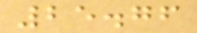25.76
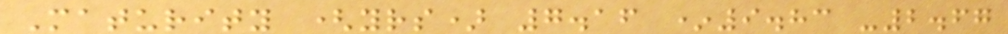Maturity (yrs) 7.16 *9.83 -2.67
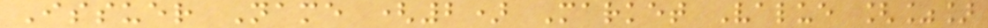Issuer Name (2) Market Value [%]
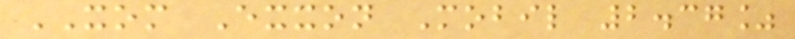XOM Exxon Mobil 2.37%
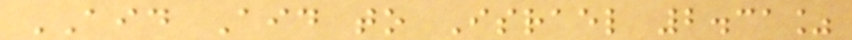AID Aid to Israel 2.31%
